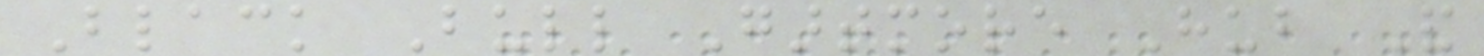Black Bull Gartmore Hub And
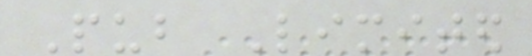Pub Limited
